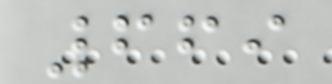669
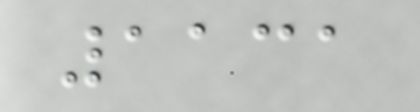1131
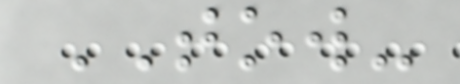TOW-
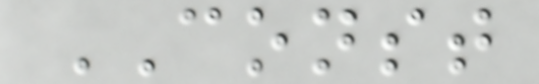CONST
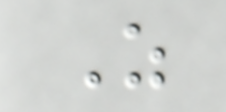Z
